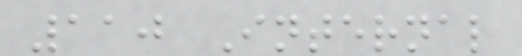110 Internal
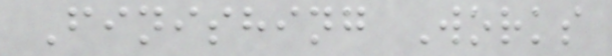Finishing Works
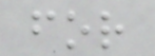for
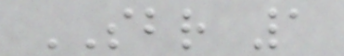SBR 1
